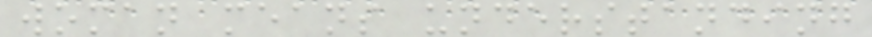woman means understanding
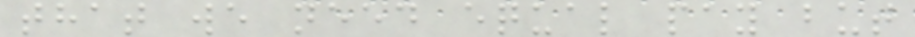that we need equal pay but
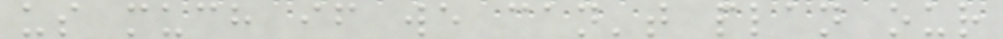us much if we can't plan our
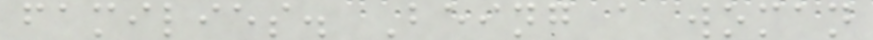families. Being a woman
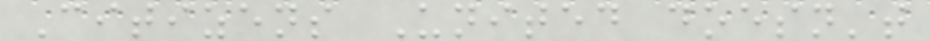Citizens United doesn't
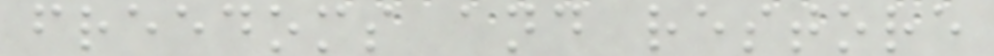freedoms and restore
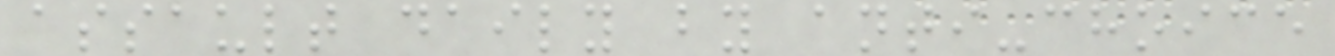assault daily by anti-choice
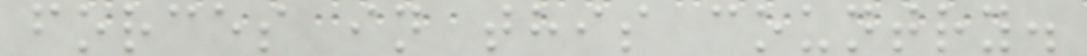forces in this country.
